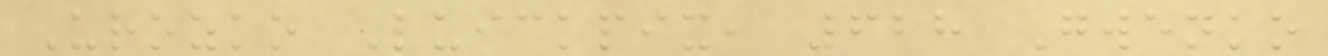Urozko Luickpix, 628 Gwenko
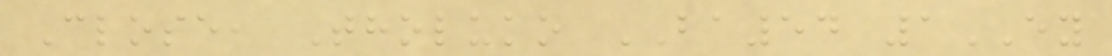Close, Tholuko BA54 1EY
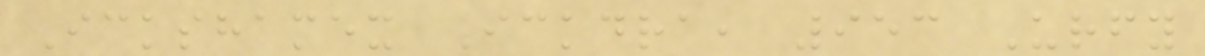Ickshamex Ickdra, 953 Urfy
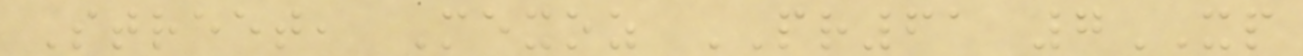Street, Mexoz PR61 7XP
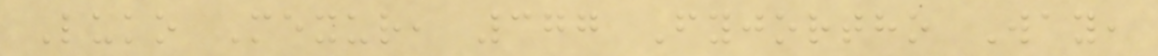Luko Mexur, 377 Fyjortho Way,
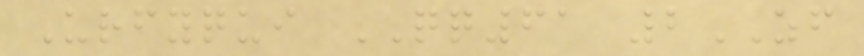Urfyqui QQ61 2ZF
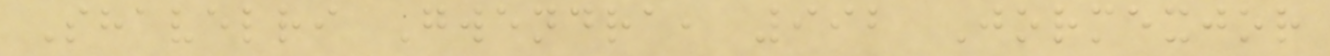Shavelri Gwendra, 992 Jormexjor
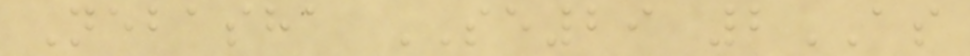Nebasha SE29 2AS
